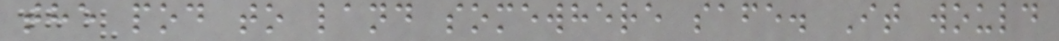the pod to land somewhere safe. It would
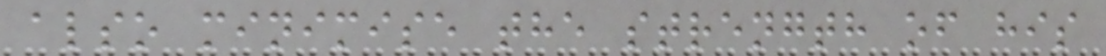also minimise the strength of his
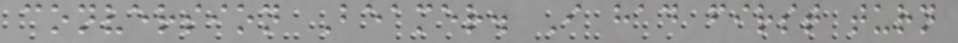conversion Beamer. I had first turn
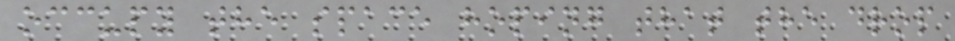occupy the space hoping that the drop
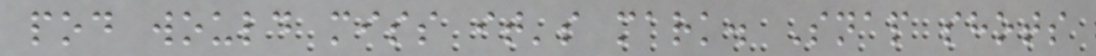pod would miss it's mark. Snap shots
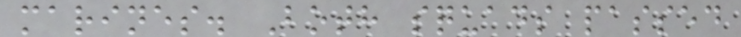marines. Both squads passed
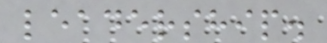leadership.
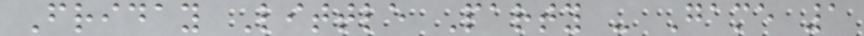Friday Little Party - Game 1
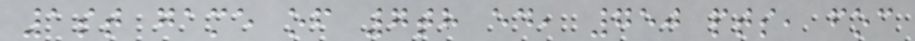1st game of 7th ed, 750 pts, foc
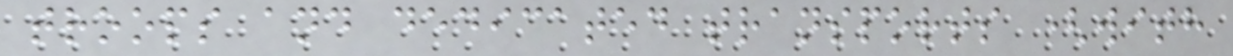troops and dedicated transports (with
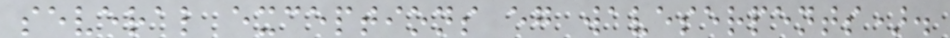several exceptions eg waveserpents).
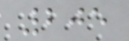205
